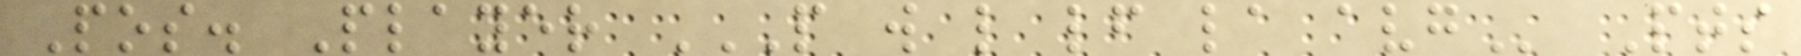Pos. Player P W L LF LA AVG Pts
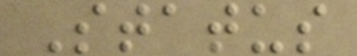Status
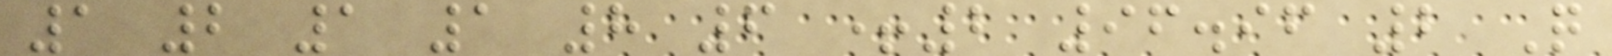1 2 1 1 8 6 +2 96.96 2 Q
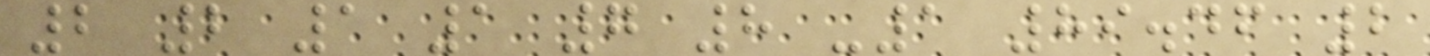2 2 1 1 7 8 -1 89.46 2
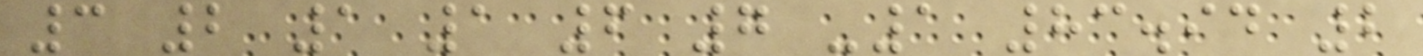3 2 1 1 6 7 -1 83.94 2
